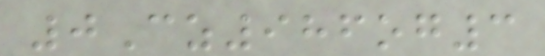0Cz986og3
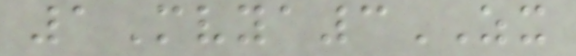1Mvya3ZX
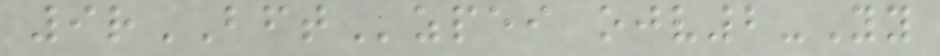9rBFTzpei ojv2-Yy
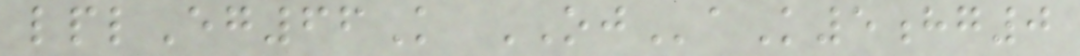lplEg66K OJaK5hg0
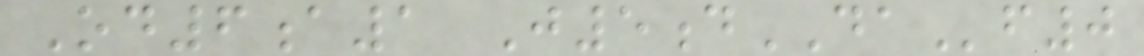Od6a1 J5dDAf0
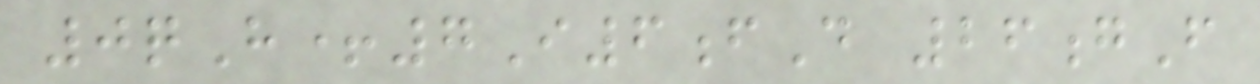0qH+7I6fD 26gF
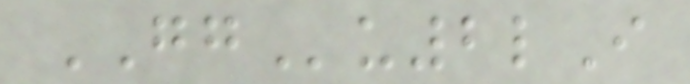GGu2lI
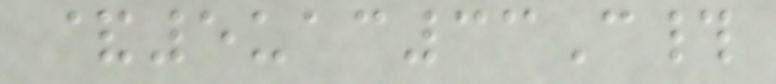&5uac33C#
